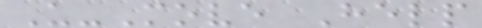U-Move Help
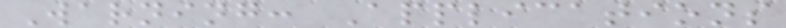Warning: Applications
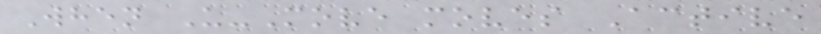When U-Move moves Active
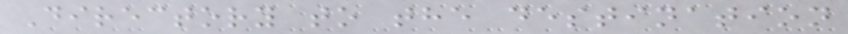Directory to the destination
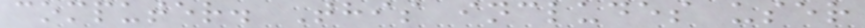computer. This includes user
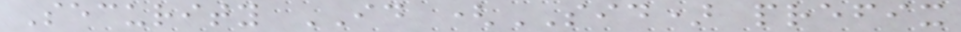Security ID (SID) prefix
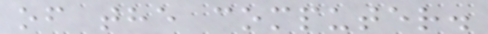of the computer.
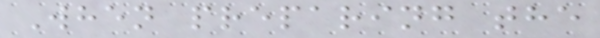When preparing the
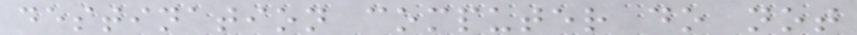destination computer do not
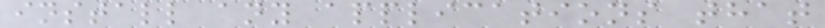install any applications that
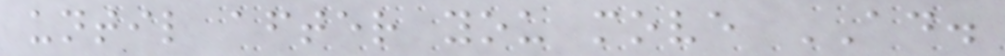until after you move AD.
